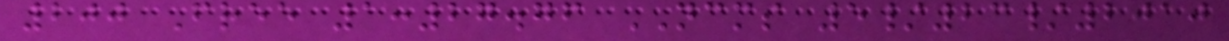200 Free 1:27.76 NCMS 5/23/2010
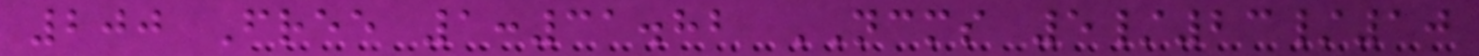200 Free 1:31.82 NCMS 5/23/10
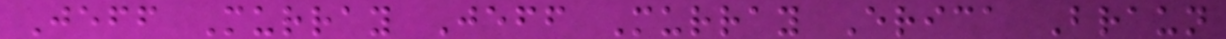Jeff Murray Jeff Murray Erica Braun
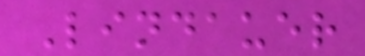Lindauer
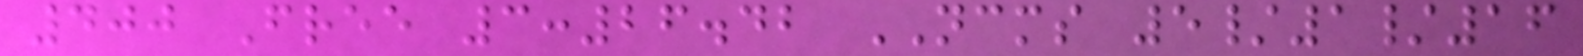400 Free 3:26.42 NCMS 5/1/16
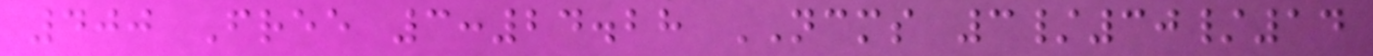400 Free 3:24.28 NCMS 3/30/14
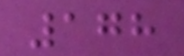178
